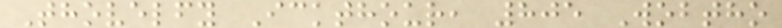Thovelfy Ickthour, 805 Wobtho
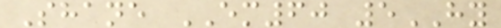Shane EM60 5HY
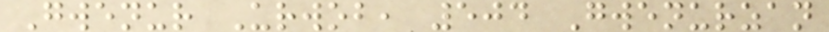Gwenur Urwob, 504 Gwenurzan
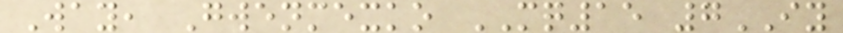Way, Gwenmexko MQ15 7IY
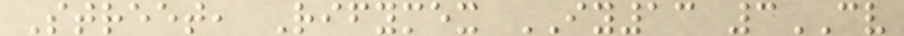Street, Rifymex IY13 3CV
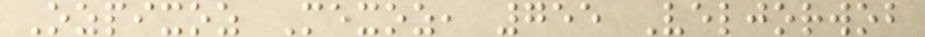Ozpixoz Mexoz, 755 Veljorwob
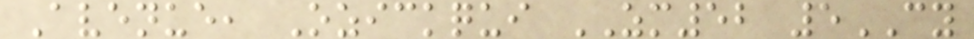Avenue, Ozickqui ZM52 5CY
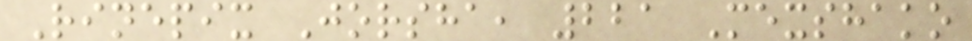Rinepix Jorsha, 221 Mexshako
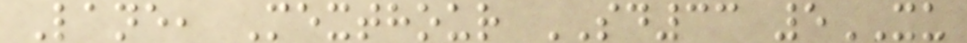Lane, Mexthour SD33 5XU
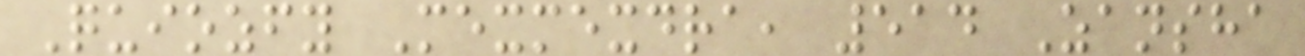Quiozfy Mexmexdra, 514 Zansha
